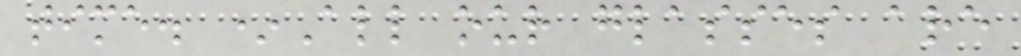time. *All our glasses are
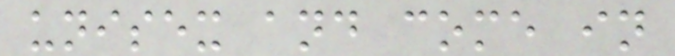unisex and come in
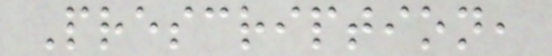Prescription,
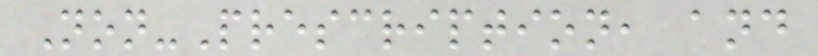Non-Prescription, and
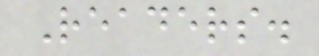Readers.
